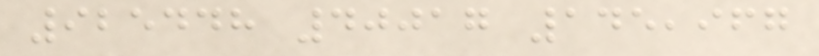925448 40017 145,967
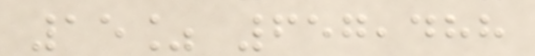15% 657,488
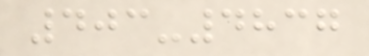403-4837
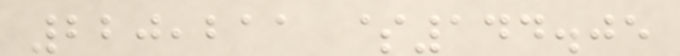220,211 $144.05
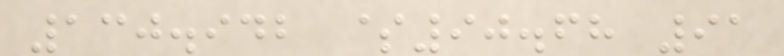130.942 $90.68 91
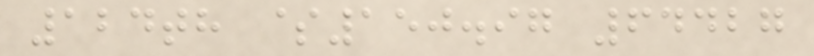124th $150.97 64427
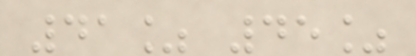41% 45%
